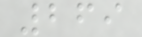269
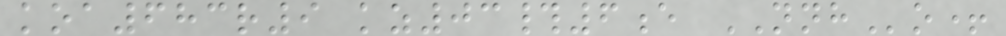koa683r9 kz03#6e NNHo+
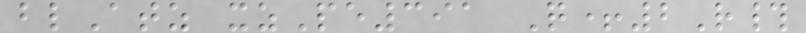blAtz xzPe391 Q+2R#
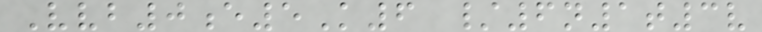Vvb0e5K6 /6n1t3v
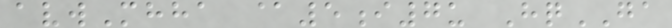avwMhha @5i7u HqGA
